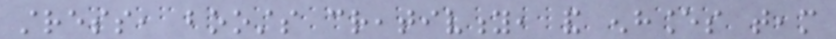stress, boosts creativity, and enhances team
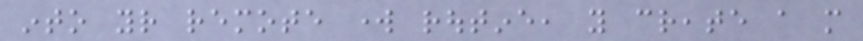into your remote work routine, you create a more
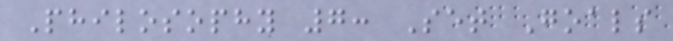Philosophy 7: Set Goals
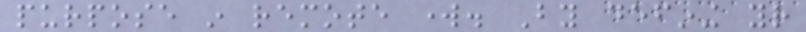purpose in remote work. By defining your
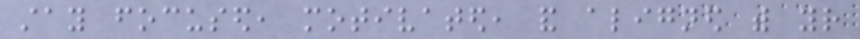stay focused, motivated, and aligned with your
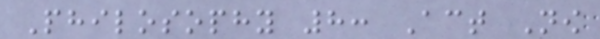Philosophy 8: Act Now
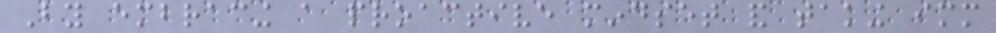By embracing a proactive mindset and taking immediate
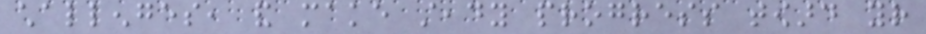challenges, and make steady progress toward your
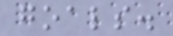goals.
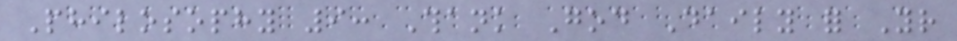Philosophy 9: Thank God Daily for Your
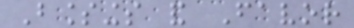Blessings and Favor
